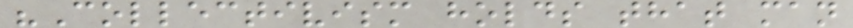"Collectivism holds that man
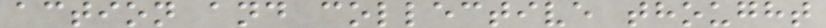action and collective thought
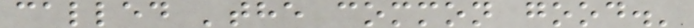called 'the common good.'
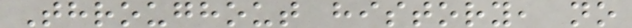Throughout history, no
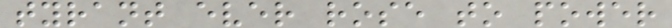tyrant ever rose to power
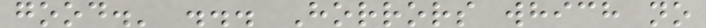good.' ... Horrors which no
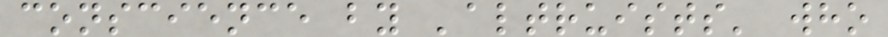conscience by 'altruists' who
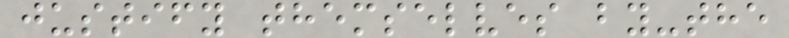justify themselves by-the
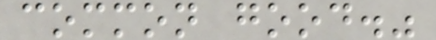common good."
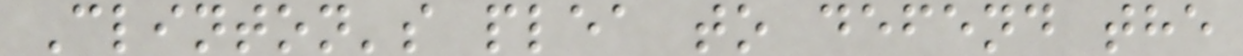Clinton's plea to defend the
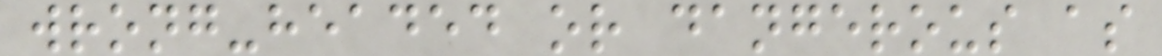wrong-headed or dangerous as
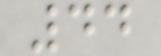44
